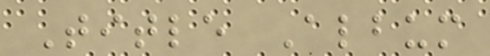Title Album
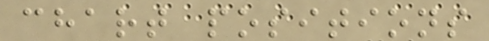chart positions
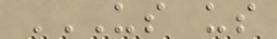US US
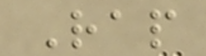Rap
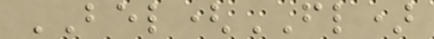BEL(FL)
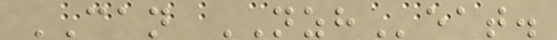CAN NZHeat.
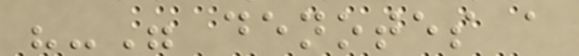"-" denotes a
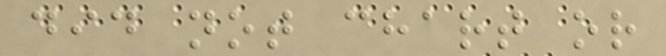did not chart or
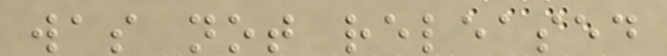was not released
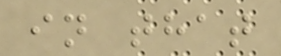in that
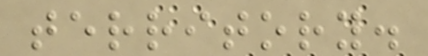territory.
